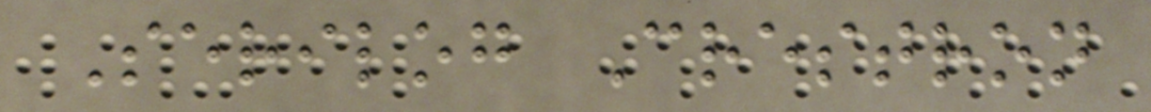Serilog Crestron
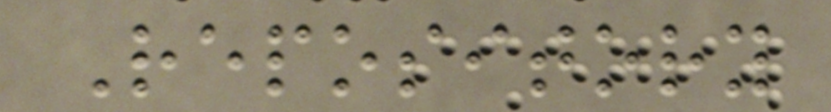Repository
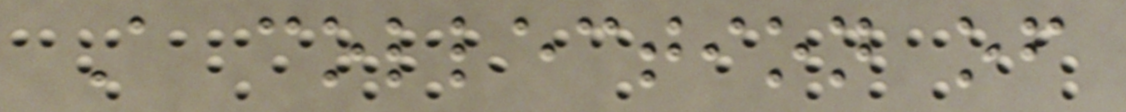A collection of
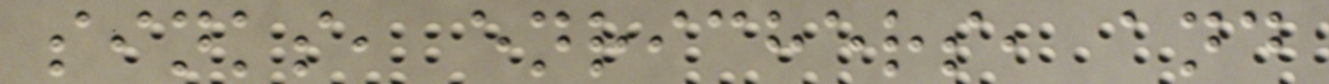sinks, enrichers, and
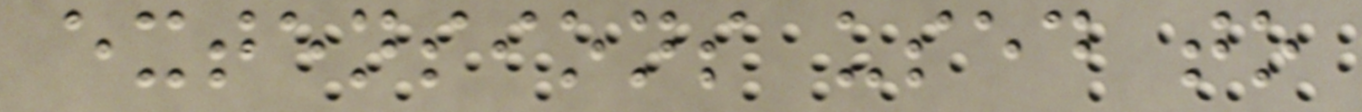extensions used to
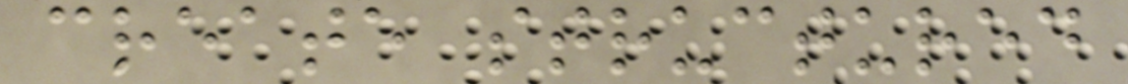create structured
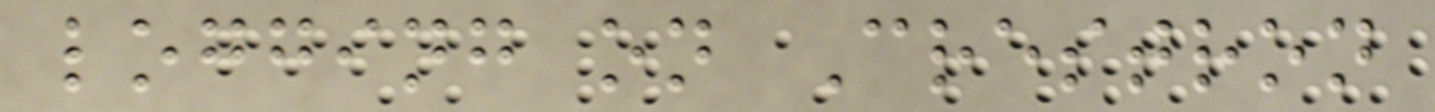logging on Crestron
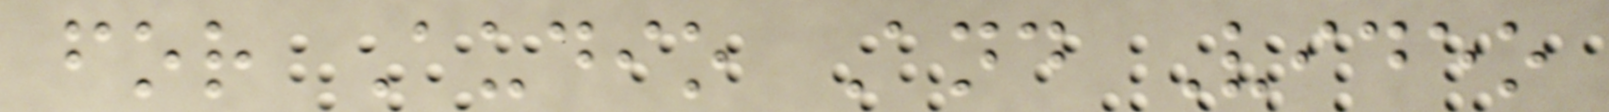for Audio And Video
